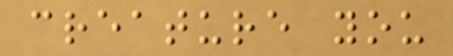creature you
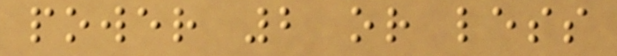power 2 or less
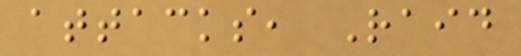attacks, Raid
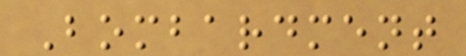Bombardment
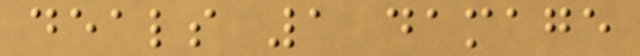deals 1 damage
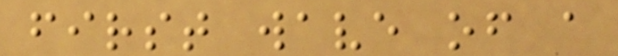first wave of a
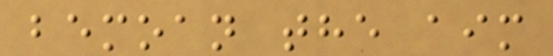bemoan the aim
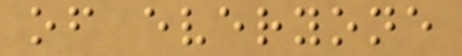of everyone
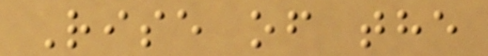Rise of the
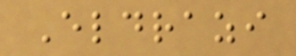Eldrazi
